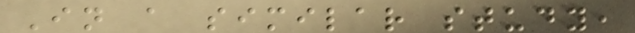In a similar study,
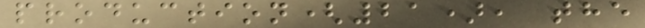production(21), the
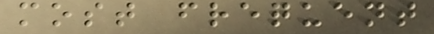most frequent
